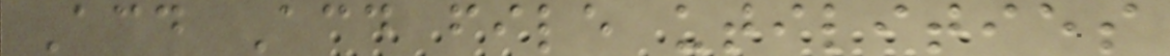Acd Acd file utilities
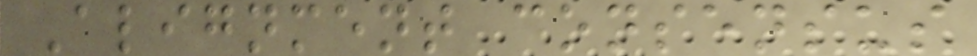Alignment consensus
